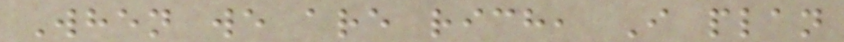When we are rich, I plan
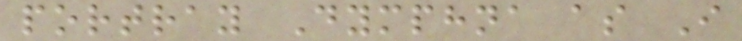portray Dymphna as I
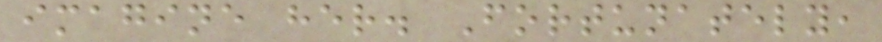imagine her. Fortunately,
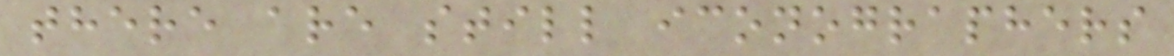there are still iconographers
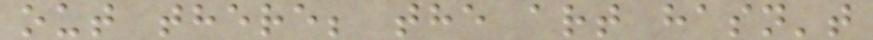out there; the art hasn't
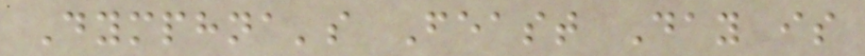Dymphna's Feast Day is
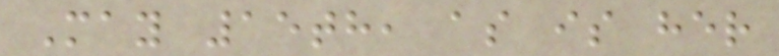May 15th, as is her
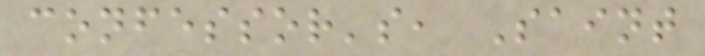confessor's, Saint
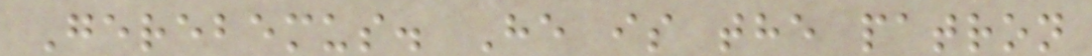Gerebemus. He is the patron
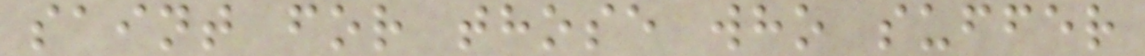saint for those who suffer
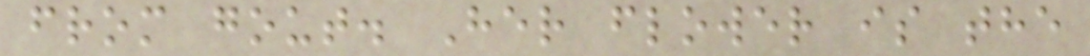from gout. Her flower is the
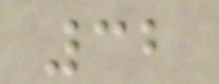32
